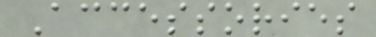Accessories
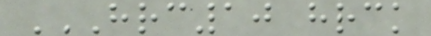HRC10 HRCK
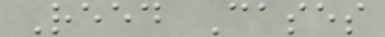Reed Cases
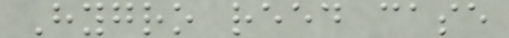Hygro reed case
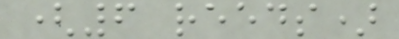(6 reeds)
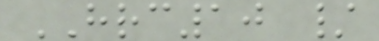HRC10 /
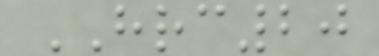HRC20
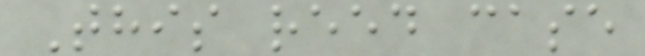This reed case
